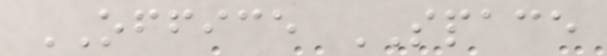OFFICE SPACE
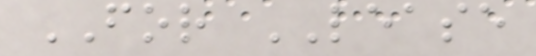FOR LEASE
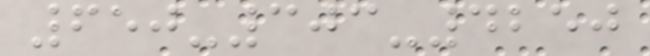650-303-4250
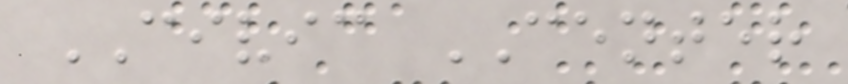CIVIC CENTER
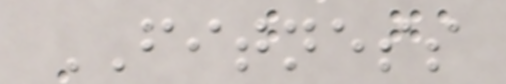FITNESS
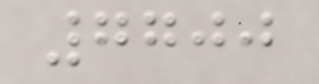7700
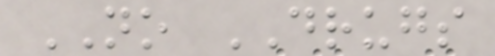NO DRUGS
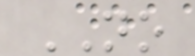NO
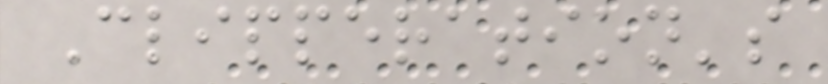Clipperation's
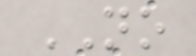NO
